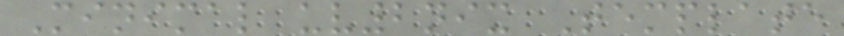Minimal uv2nix Template
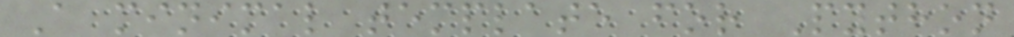A minimal template for Python
